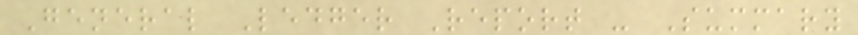General Ledger Report - Summary
